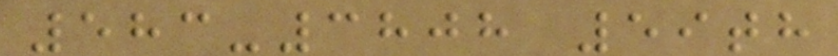583-3808 59th
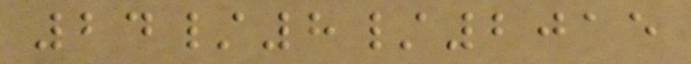24/8/2015
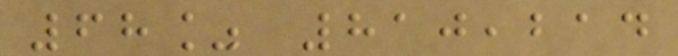68% 810,214
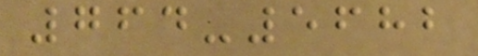764-5682
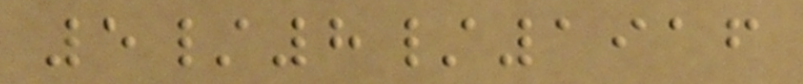5/8/1916
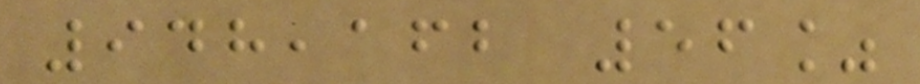948,162 56%
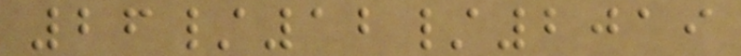26/12/2019
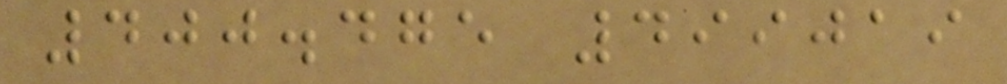400.475 499019
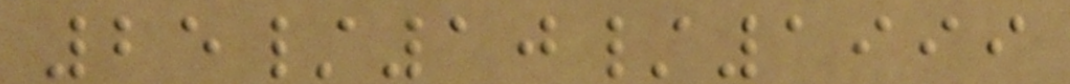25/10/1999
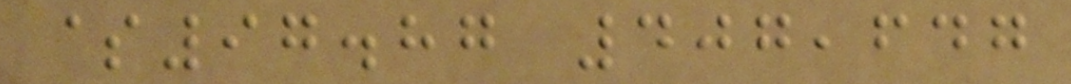$97.87 407,647
